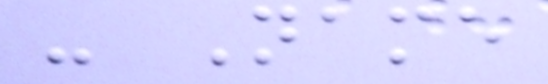- Name
